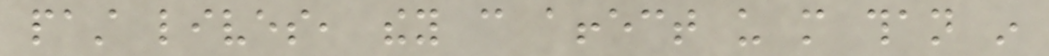past lives, they can affect us more than in
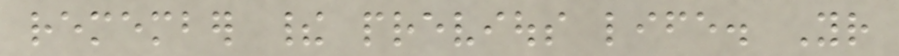remember their previous life. Your
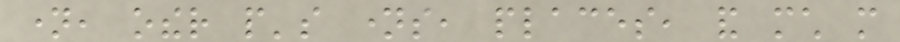name, other people's names, places, and much more
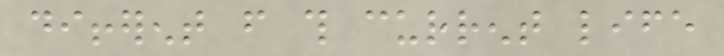different from this current life
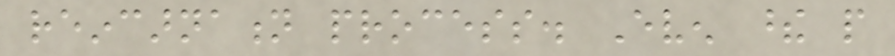reincarnation process. Even these people
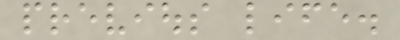previous life.
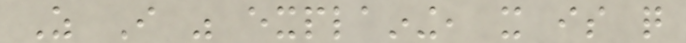As I was explaining, it is quite
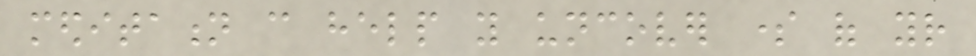meditation can help you uncover some of your
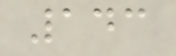143
